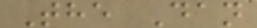The Dan
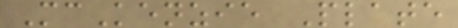McKenzie Plate
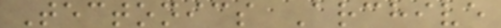Tectonics Archive
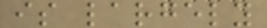is largely
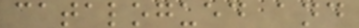catalogued and
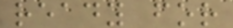ready for
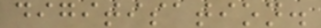digitisation.
